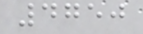4750
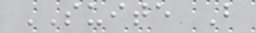SUITE B
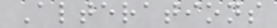Alterations
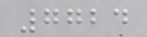7724
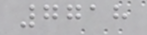7718
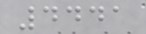4441
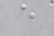e
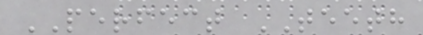PERFECT TEETH
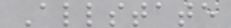Allstate
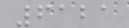6121
